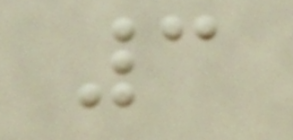3
